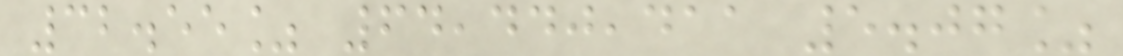32.55% 64,440,411 5.07%
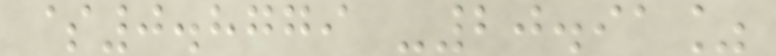$0.8779 -20.91%
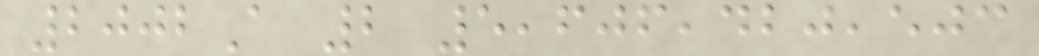2002A 2 5,606,420,503
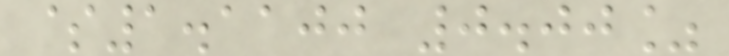$1.1100 0.00%
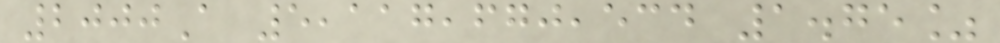2000A 5,117,670,534 1.75%
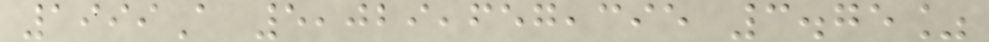1999A 5,029,657,395 3.75%
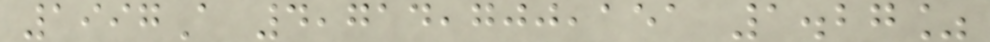1997A 4,714,700,151 1.27%
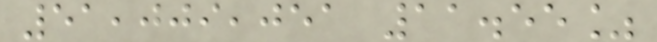51,009,051 11.55%
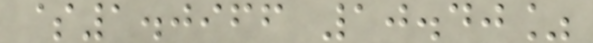$1.0966 10.40%
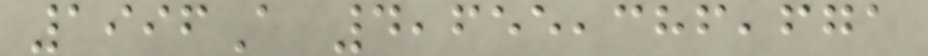1996A 4,655,386,671
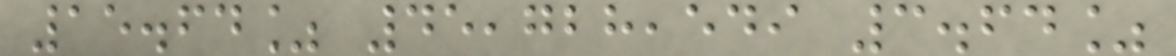15.64% 45,728,549 3.64%
